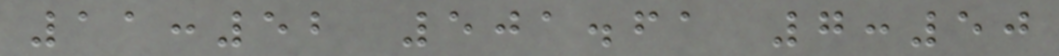11:52 501.61 7:50
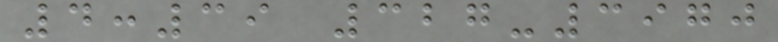4:39 327-3970
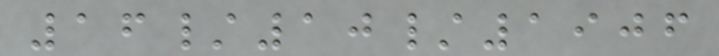16/10/1906
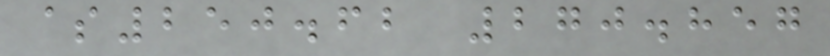$250.62 270.857
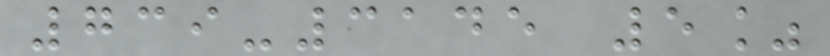739-3145 5%
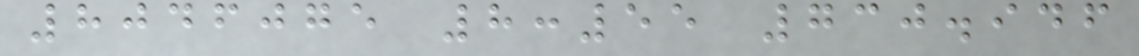8046075 8:55 730.946
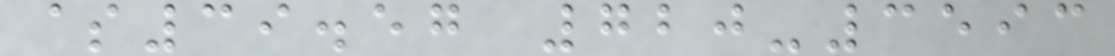$39.57 720-3593
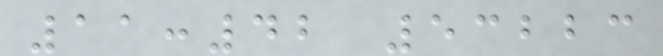11:42 53223
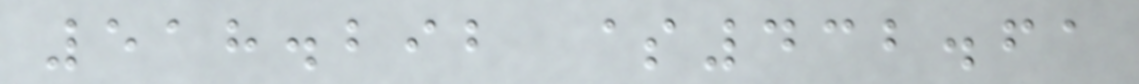518.292 $432.61
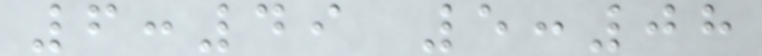6:49 5:08
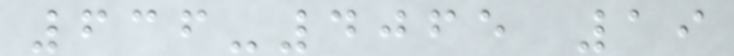636-4065 19
